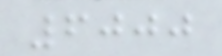6000
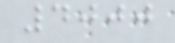4000
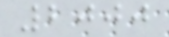2000
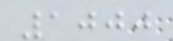1000
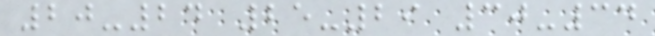20-24 25-29 30-34
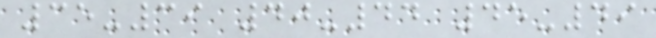35-39 40-44 45-49
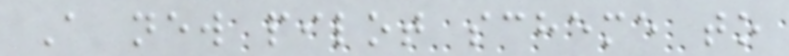A new pilot scheme to
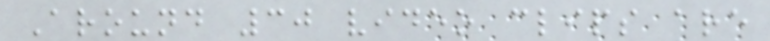Around 30 video clips are
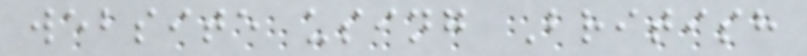website using British
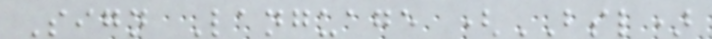Sign Language (BSL)
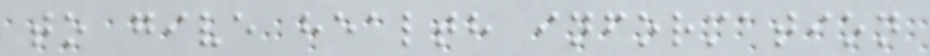to give health information
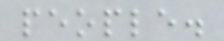people.
